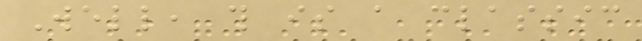Well, this is a classic
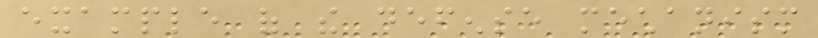example of the defense mechanism
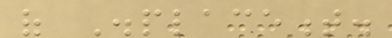of Displacement.
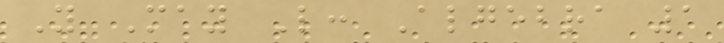You May Like: Algebra 1
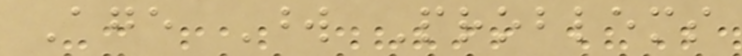Age Word Problems
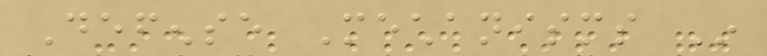Defense Mechanisms In
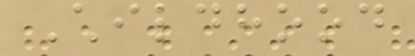Childhood
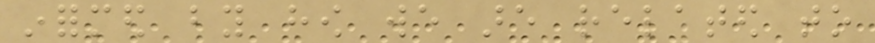informed by how we are related to
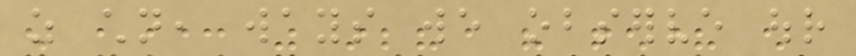as children, ways we observe our
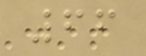66
